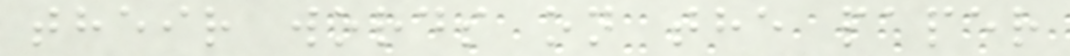their words on the paper
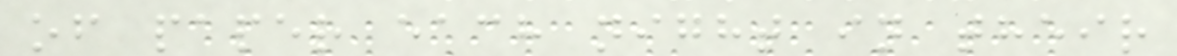of paper each night in their
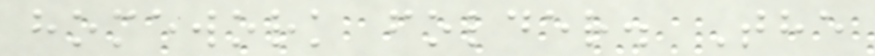homework folder. The
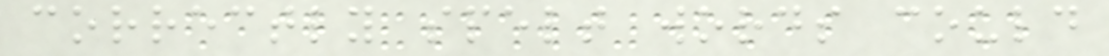correctly spelt words could
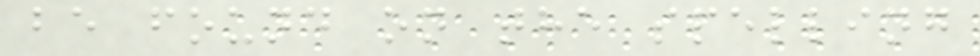be found on the spelling
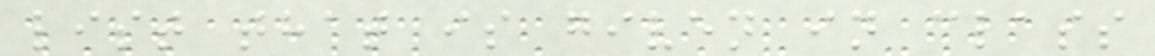list that is given in class
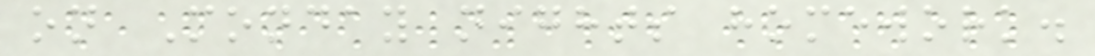on Monday nights homework.
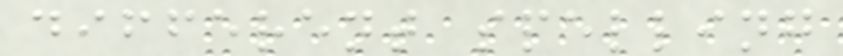different spelling
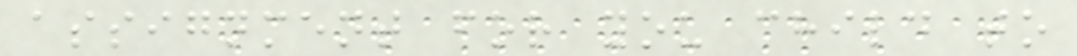assignment for you child to
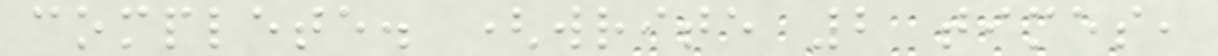complete. (write 2 times,
